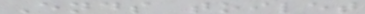Ends toilet
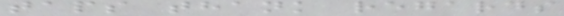taps thank regards
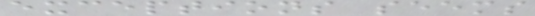exceptions seems
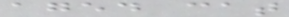aged cat
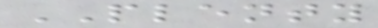PLENTY
